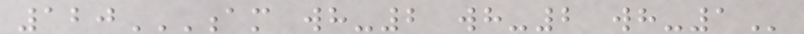120AM WH-2 WH-2 WH-1
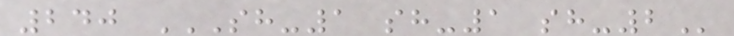240 SH-1 SH-1 SH-2
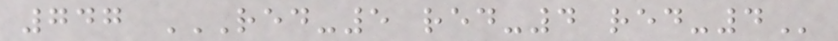747 RED-5 RED-4 RED-4
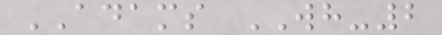ADAMS WH-2
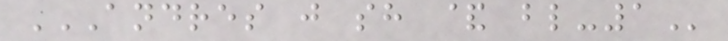ANDRES J SH & BL-1
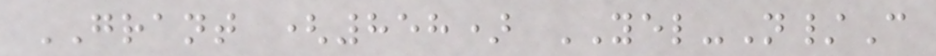GRANT (858) YEL-N/C
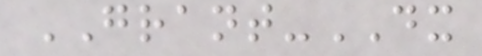GRANT-DX
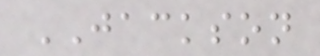JACKSON
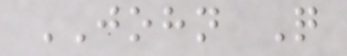JOHN Q
